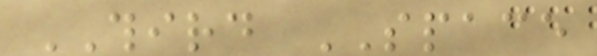THIRD SPACE
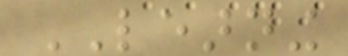LEARNING
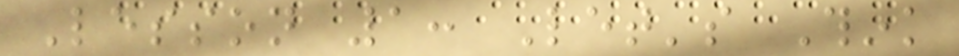Lesson 1: Let's Think
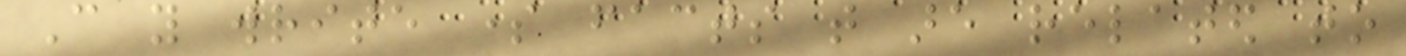Can you write some facts that are related to
